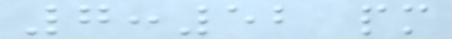7:52 pm
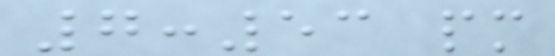7:53 pm
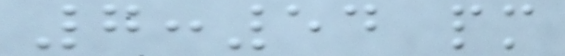7:54 pm
